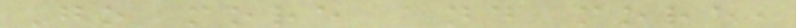Go more and more,
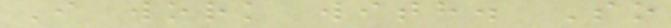I work with. So
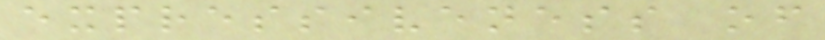expressiveness of
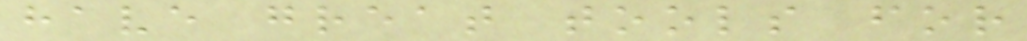have great tools for
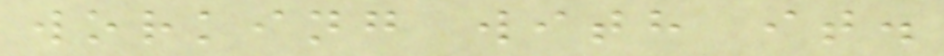working with it.
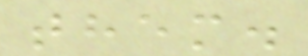them.
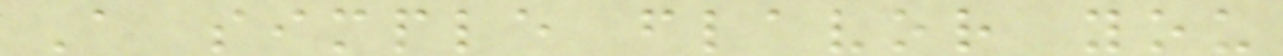A simple flavor you
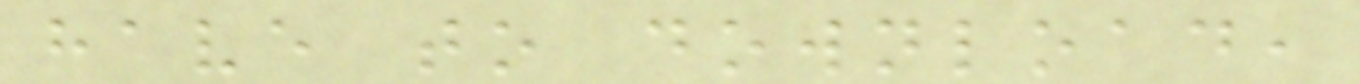have to download,
